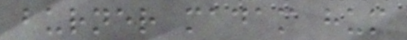burner madam hum
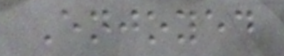Enjoyed
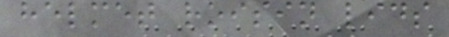helmet roisin lids
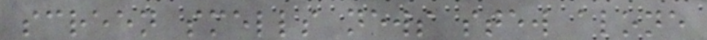screen smells news stew alone
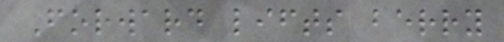Forward lifts berry
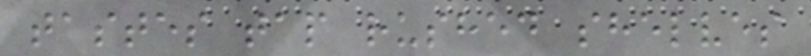tastes tap rushed shelves
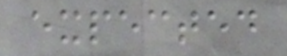expected
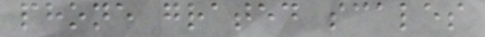phone grated scales
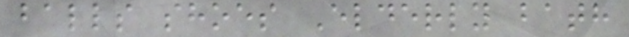balls shoes Elderly bath
